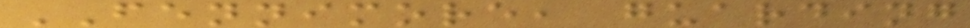FENNIMORE, guarding
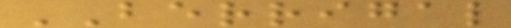BERRIGAL
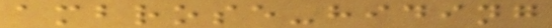ambrose-hiding
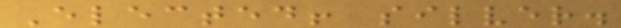Elected! silver.
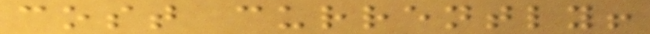cost currently!
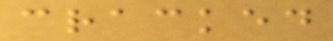cracked
